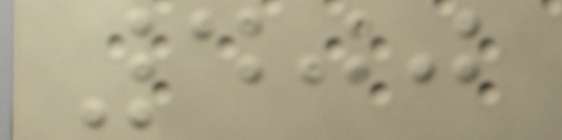400
